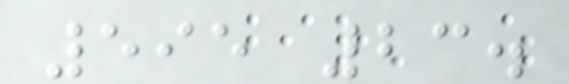595 23.
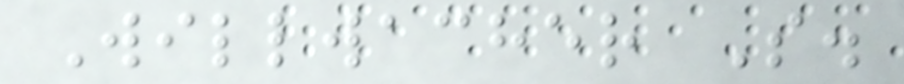Willwacher S.
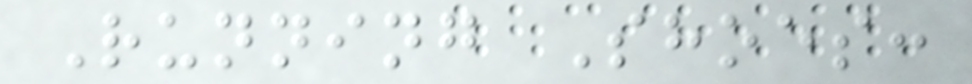Running Shoes:
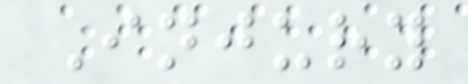Injury
